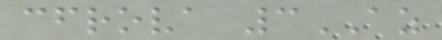cfrova 3AZ
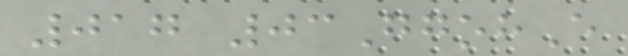017 03GgohE
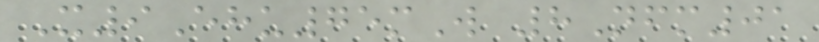X9Ehu75mW 8Nfm01
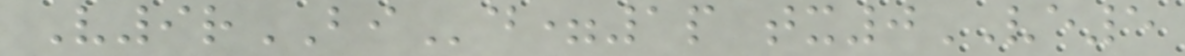V9rBId=1p tx0VE5
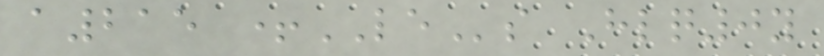a215 +LEs Hlq0y
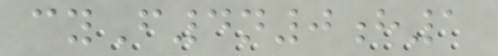cyF4n0h1
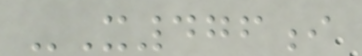-X476i
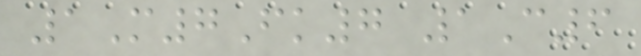1M7Fk7 1C6
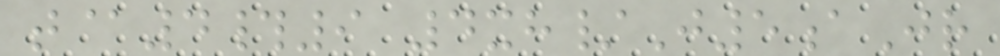t@4#9 4xh/J5aJr
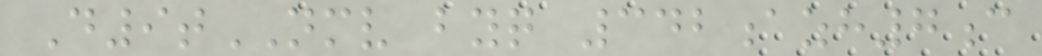D9tNMV byq 342azh7c
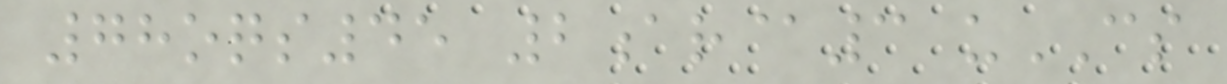78oqs45 2ar@3 uCS
